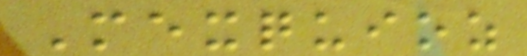Mexquioz
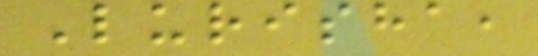Lurisha,
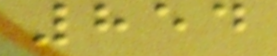854
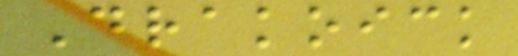Drakoick
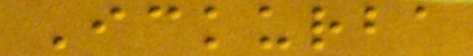Ickurba
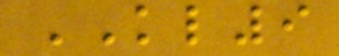KL9
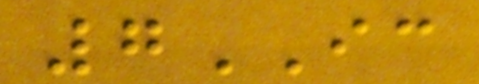7IC
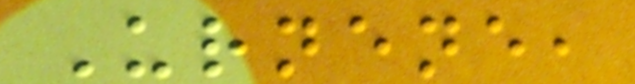Urnene,
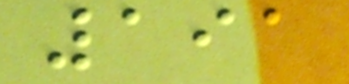191
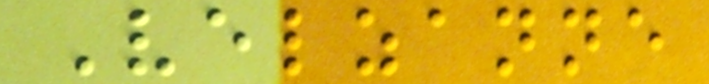Velzanne
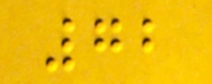72
